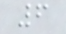6
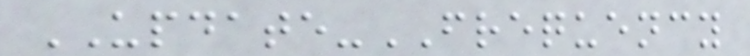UPDATE-FREQUENCY
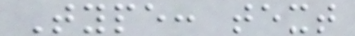Type: text
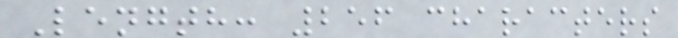Length: 256 characters
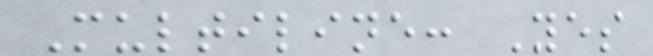Multiline: Yes
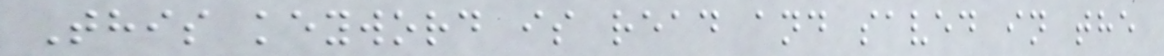This keyword is read and saved in the
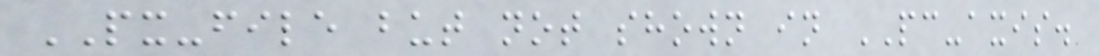PX-file but not shown in PC-axis.
